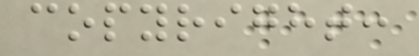copyright:
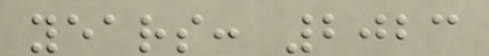years: 2023
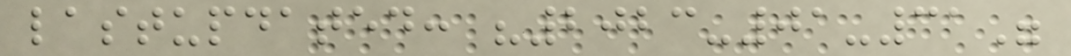lastupdated: "2023-01-31"
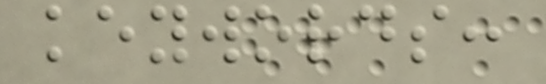keywords:
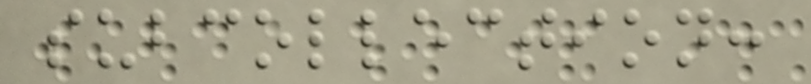subcollection:
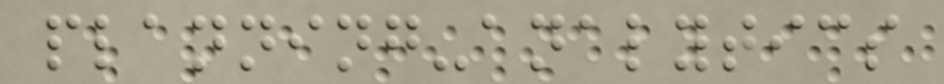planning-analytics
